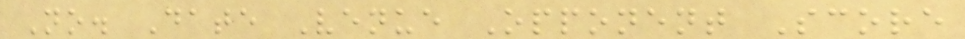No. Date Venue Opponent Score
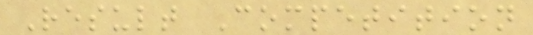Result Competition
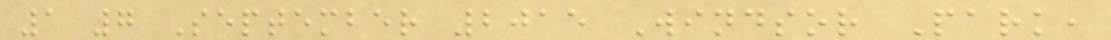1 7 September 2015 Windsor Park,
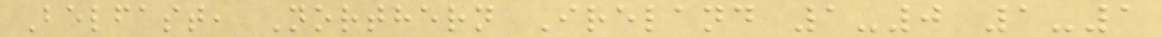Belfast, Northern Ireland 1-0 1-1
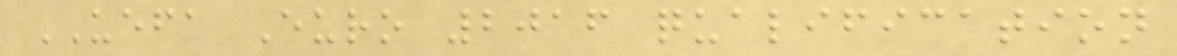UEFA Euro 2016 qualification
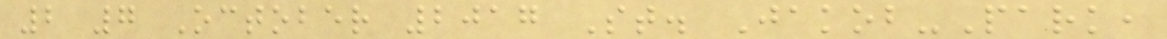2 7 October 2017 St. Jakob-Park,
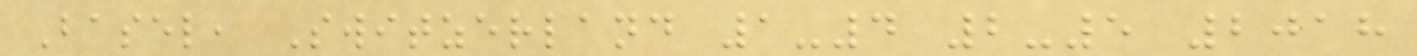Basel, Switzerland 1-4 2-5 2018
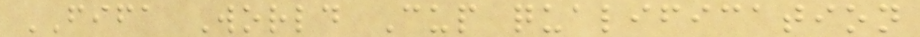FIFA World Cup qualification
